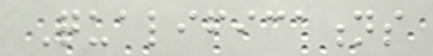Qualifications
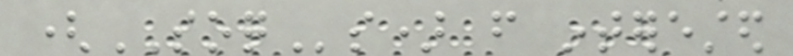(SOQs) from interested
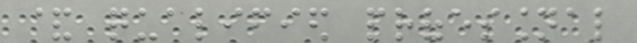& qualified professional
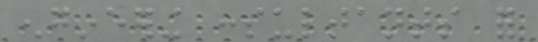engineering consultants for
